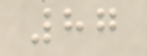87
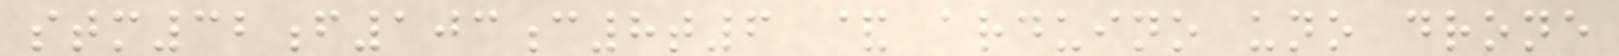stm32f103c8t6 & arduino uno drone
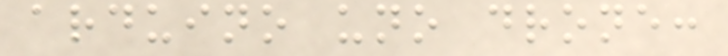arduino uno drone:
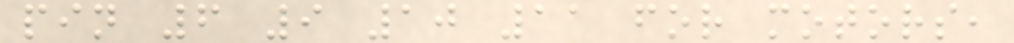pin 6 9 10 11 for motors,
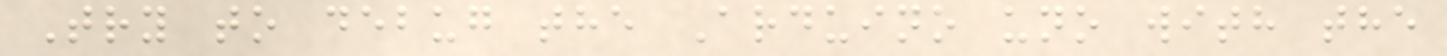Try to debug the Arduino uno with the
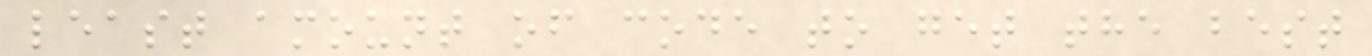least amount of code to get the best
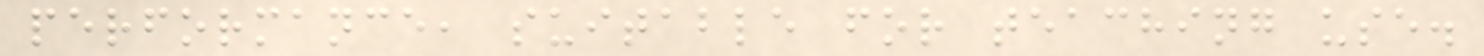performance, suitable for teaching use.
